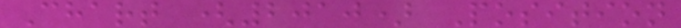Chart (2010) Position
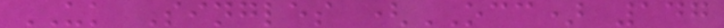UK Singles (OCC) 147
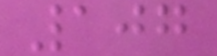107
